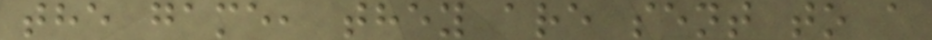the game, they are sent to a
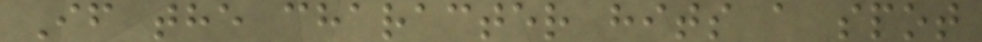If the character hits a spot
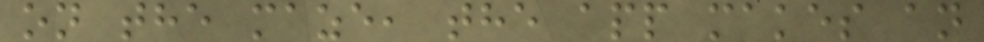on the maze, the app makes an
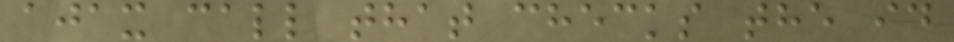ajax call that checks the id
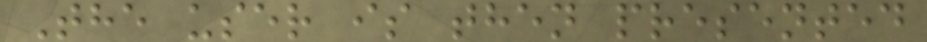The user is then presented
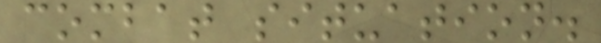combat situation.
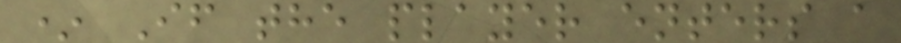* If the player enters a
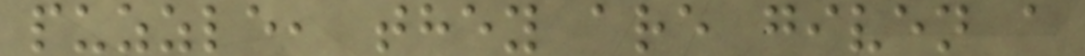puzzle, they are given a
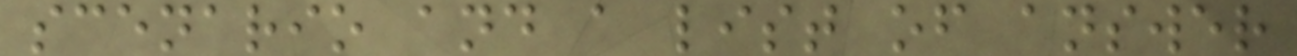scenario and a list of answer
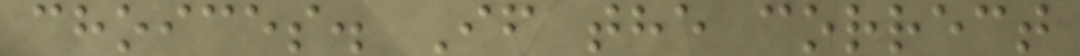choices. If the correct
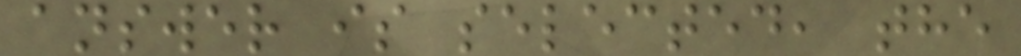answer is selected, the
